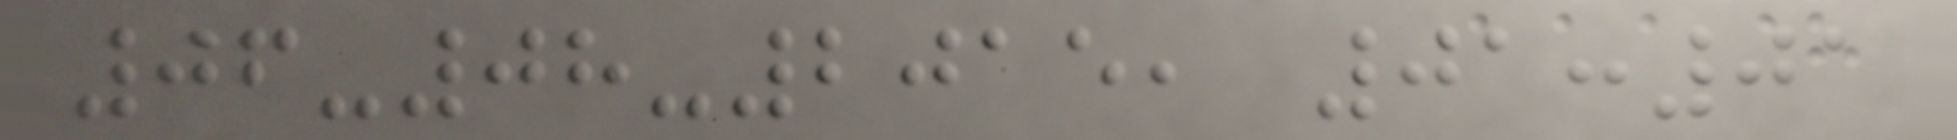06-08-2015, 01:01
